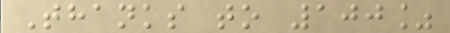Thanks to 100%
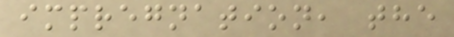impregnation, the
